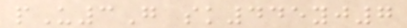pU3G sk445yj7
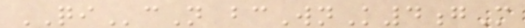QIcN bcWnK4gM
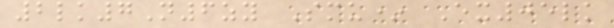2lk7N6zy Smu* Ex05lk
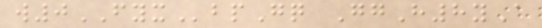w0FYXbpGq GgH8yA
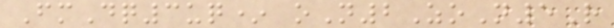FmDq3uq* oN2ZoN5R
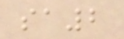sa2
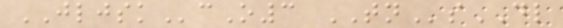JLJSKcO3 TNsDL
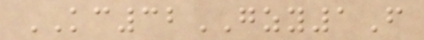KC32GZY1F
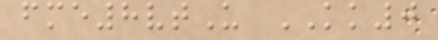fme8vtU KK0
